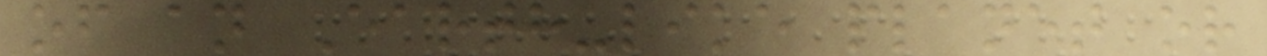of an Earth-like planet or
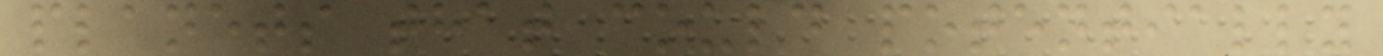planets that could potentially
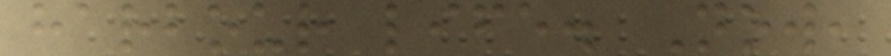harbour life. Now,
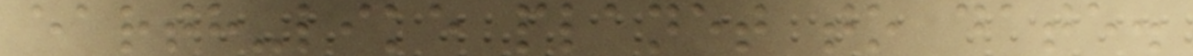earth-like planet to date.
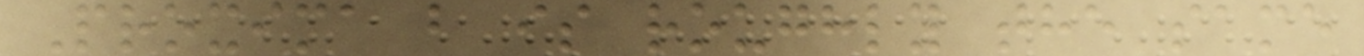Proxima b is roughly the same
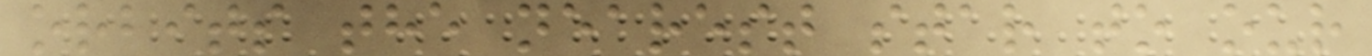orbits the nearest star to our
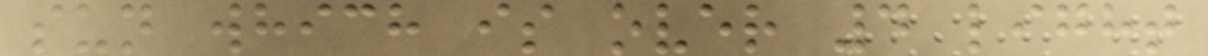sun which is over 4 light
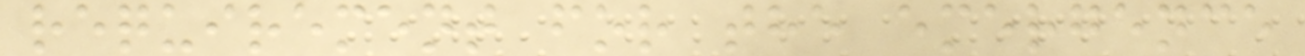requirement for the emergence
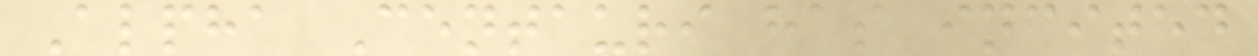Alpha Centauri has incited
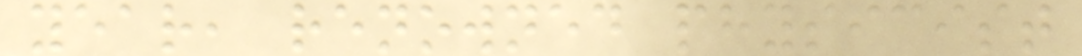year, renowned physicist
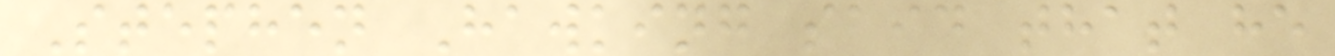Stephen Hawking said that he
